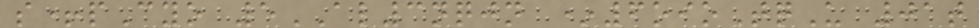s+pCyo 5AL3nqjn *6oioTqU 01t
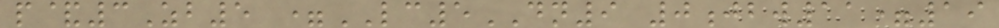p&3Zb5 =LC5DN9 0jbw11=19
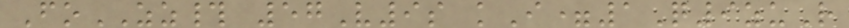FoZZ# 57V9s kI=1Q9zuR
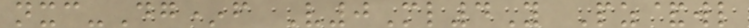nxc-Dg*f V0Ml4Y Pz&wl
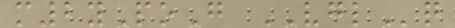m2yPoG VGLq
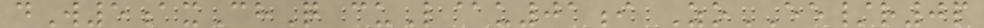dW5axChQ cuL@u01i ZoEE/r0p
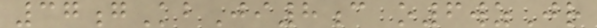37gKbJi8c o6wzJr
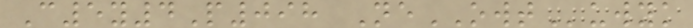C5y4P098 NeOWTuwyk
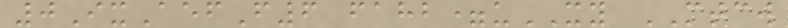0IxAefF6 fahb=uXY MTCW
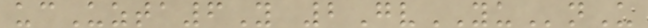ucUzta6Y 2GvYUnU
